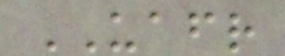UAFR
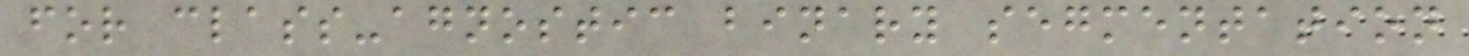for class-agnostic binary segmentation
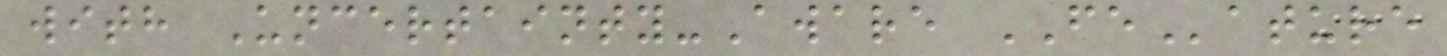with Uncertainty-Aware FEature
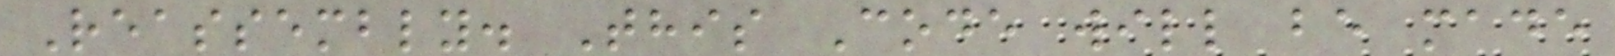Reassembly. This Code will be made
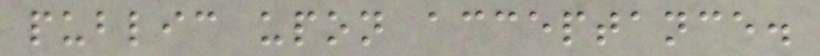public upon acceptance.
